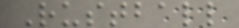Rustball
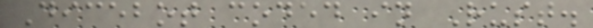Dicebot coded in Rust.
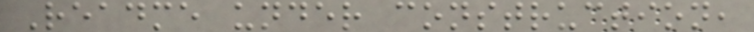Readme under construction,
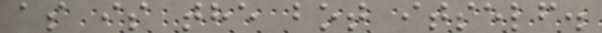as is the bot itself.
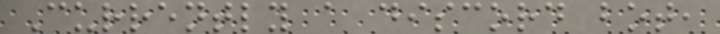Currently a discord bot,
